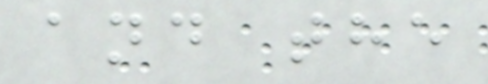and the
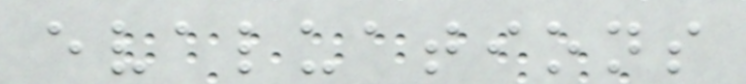evaluations
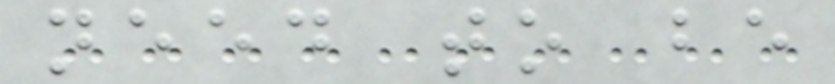need to be
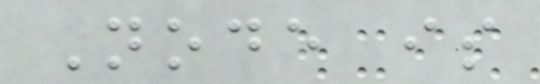Node is
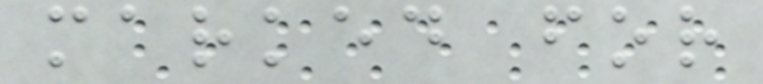marked for
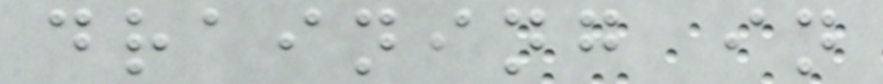draining in
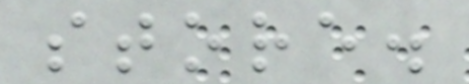store.
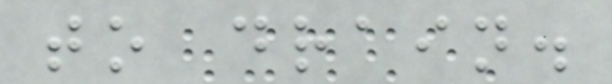to drain.
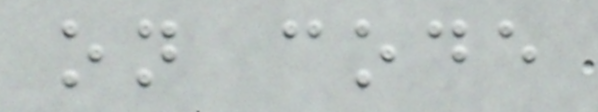on code
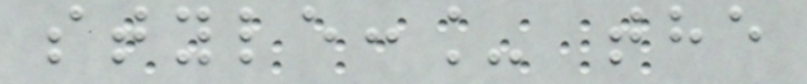style:_ the
